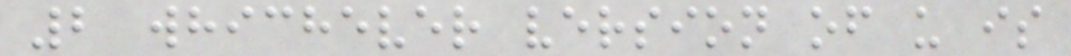2 whichever version of u is
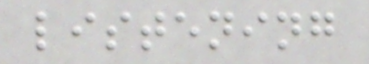listening
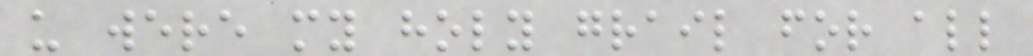u were my holy grail for all
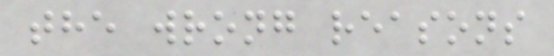the wrong reasons
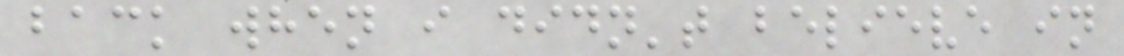back when i didn't believe in
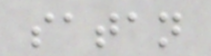satan
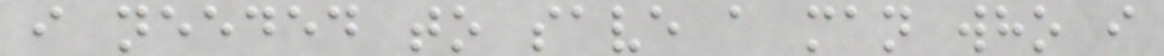i needed to save a man who i
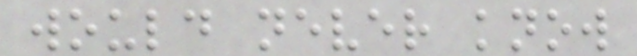would never know
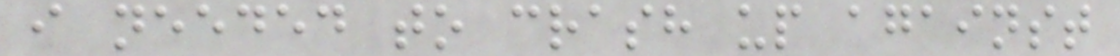i needed to crash up against
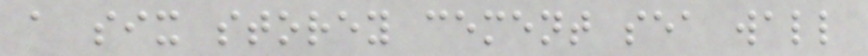a six storey cement sea wall
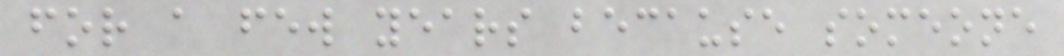for a few years because someone
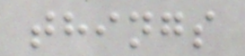things
